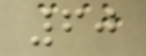60
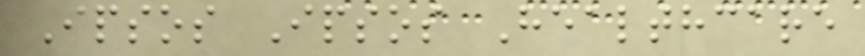Ipsos Ipsos Healthcare
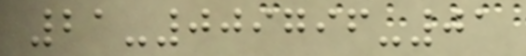21-009796-01
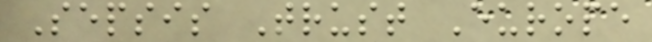Sepsis Trust Europe
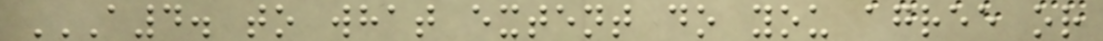A4. TO WHAT EXTENT DO YOU AGREE OR
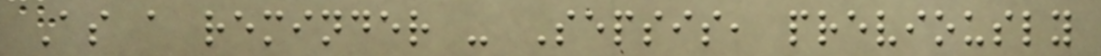As a reminder - Sepsis, previously
